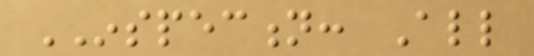INSPECTION: All
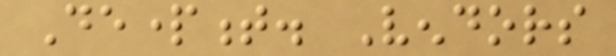Department. Vendors
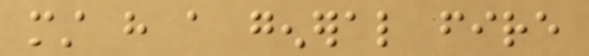must have a general fire
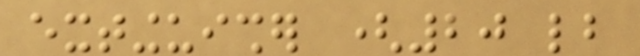extinguisher (20 lb
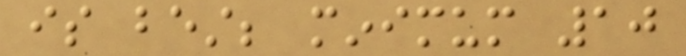is best; minimum 10
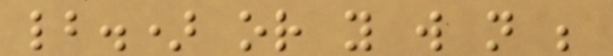lb.) or you will not be
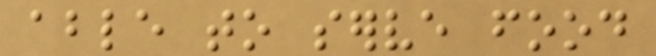able to serve food
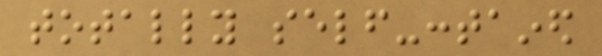totally self-contained
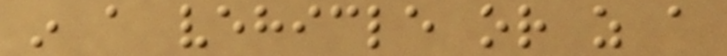in a vehicle or as a
